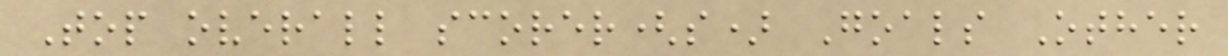Top overall scorer(s) Goals Other
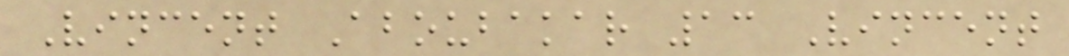Vincent Aboubakar 13 Vincent
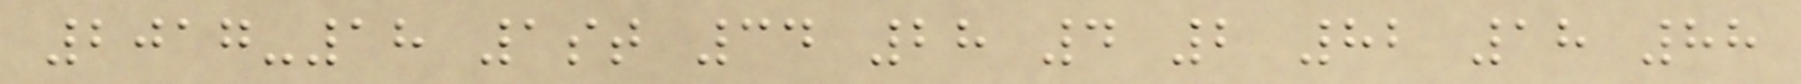2017-18 1st 34 28 4 2 82 18 88
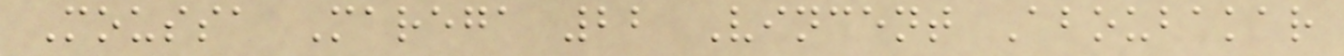Moussa Marega 22 Vincent Aboubakar
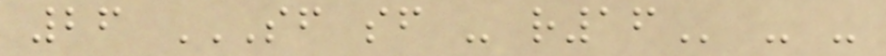26 SF SF - R16 - -
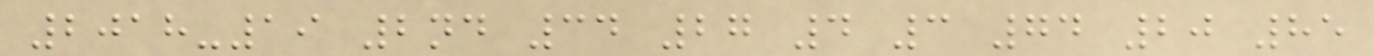2018-19 2nd 34 27 4 3 74 20 85
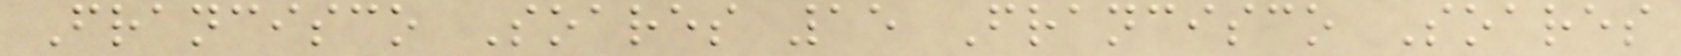Francisco Soares 15 Francisco Soares
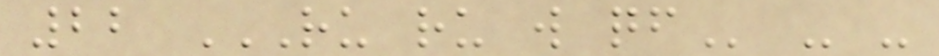22 RU RU W QF - -
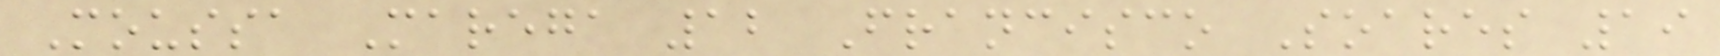Moussa Marega 12 Francisco Soares 19
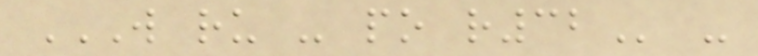W RU - PO R32 -
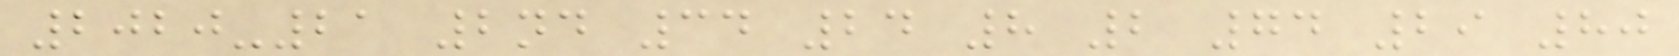2020-21 2nd 34 24 8 2 74 29 80
